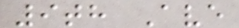9th Ave
